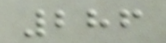286
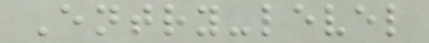Entry-level
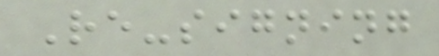Re-signing
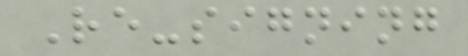Re-signing
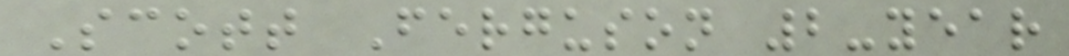Scott Ferguson 2-year
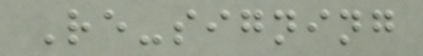Re-signing
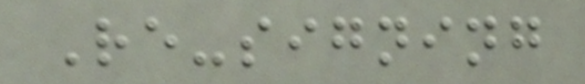Re-signing
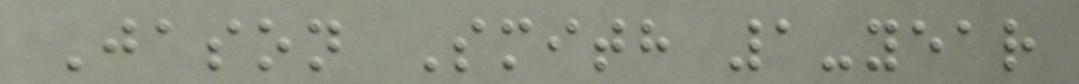Jason Smith 1-year
